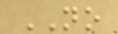NO
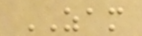ZAM
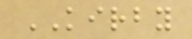KIRBY
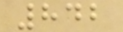842
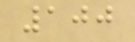100
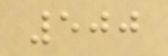500
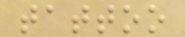tattoo
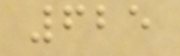625
